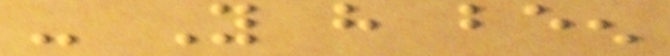- You have been
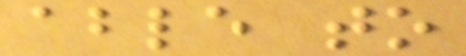able to
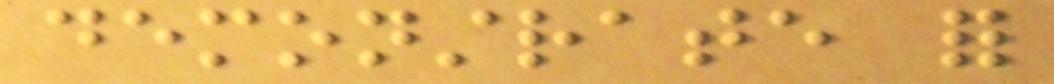demonstrate for
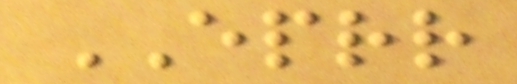EPRR
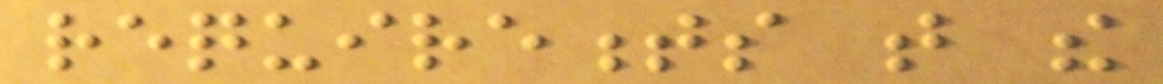requirements that the
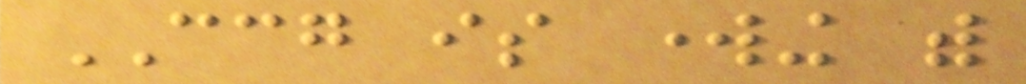CCG is working with
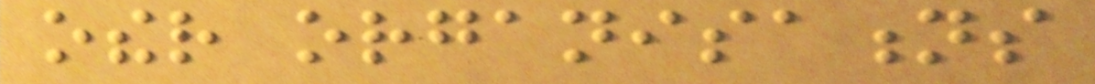other organisations
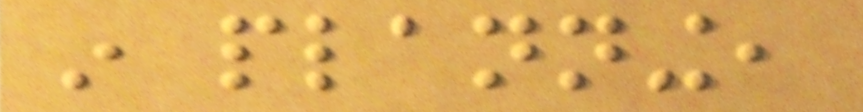in planning,
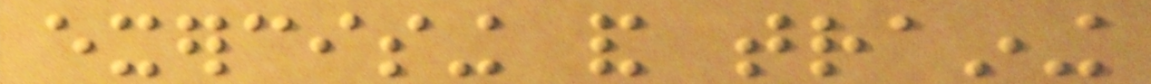exercising and training
